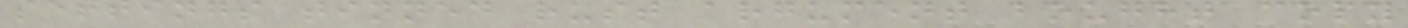settings tinned rust argument bought copy
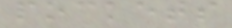pockets
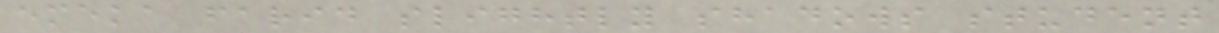emeka farid slightly shadows student
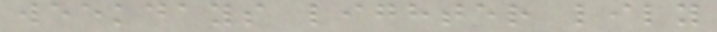weekdays lighter lily
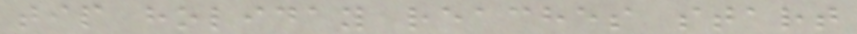tip holiday reaches start
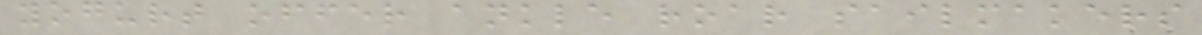yogurt offer ankle roar sailmakers
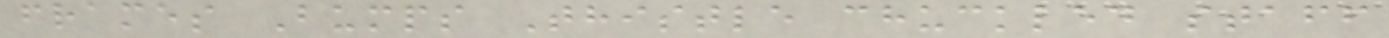frames Bumps Thistle chuckled staff
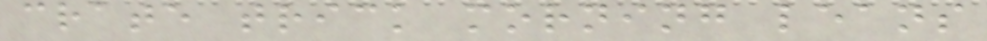crate trick morning leans
